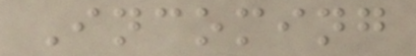Incoming
